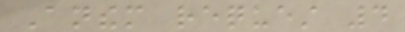Anthem request 4
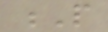P
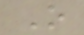O
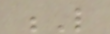L
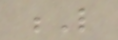L
